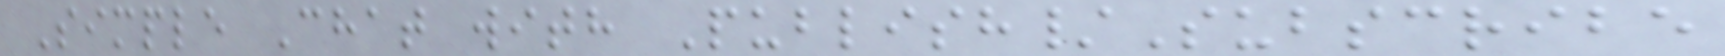Simple Chat with Publish/Subscribe
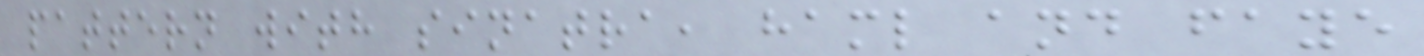pattern with sinatra, haml and faye
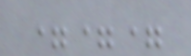===
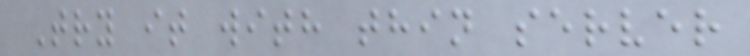Try it with thin server
